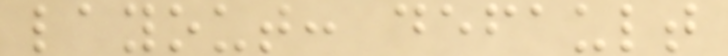layout: default
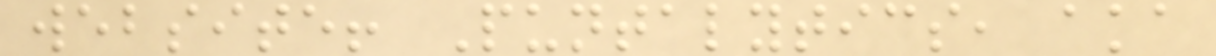website! Puntalytics, aka
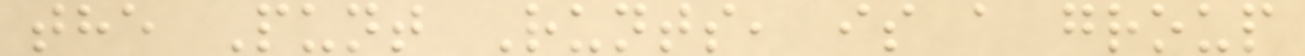the Punt Runts, is a group
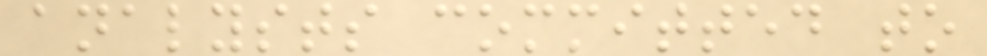analysts committed to
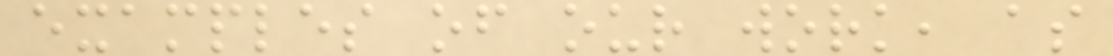examples of our work, as
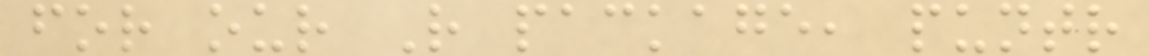for our R package, puntr
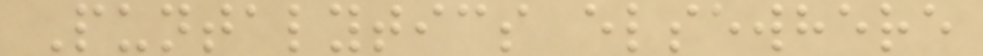Puntalytics elsewhere
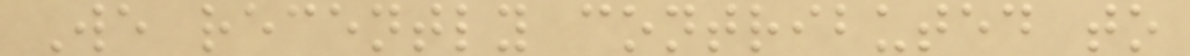We recently contributed to
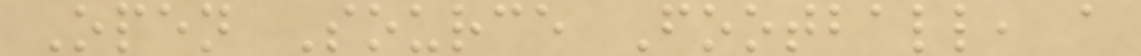Open Source Football, a
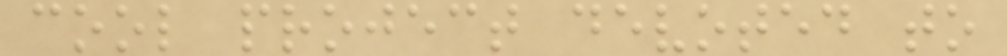cool project devoted to
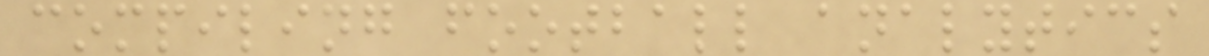compiling football analytics
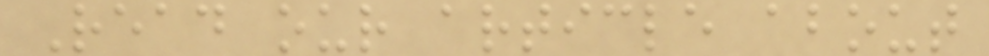Read our article about
